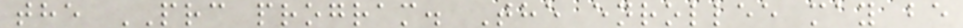the PRC program. The enrollee may be
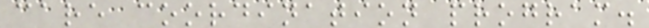care coordination program.
